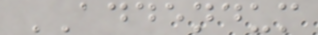ADDENDUM
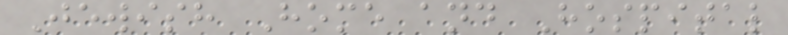Jewish Home and Hospital
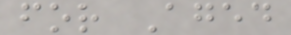for Aged
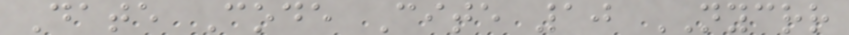Date Code Cite 10 NYCRR
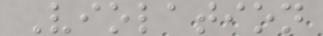Violation
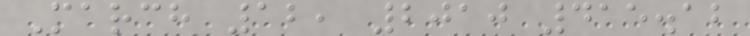March 12, 2010 415.12
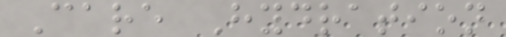Care Hydration
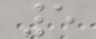5
